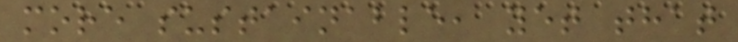more sustainable, yet that
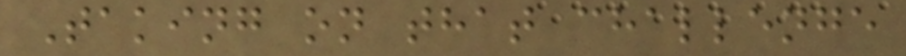Taking on that challenge
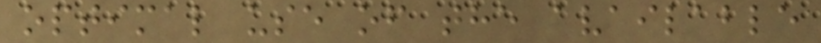optimal use of the available
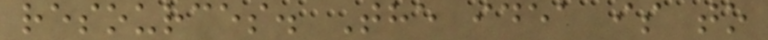resources. The idea is to
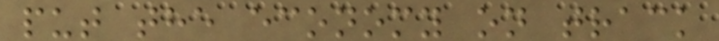put the economy on track
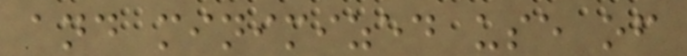and minimized use of
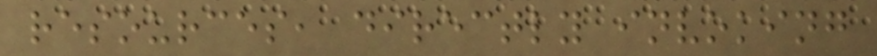resources, directly invoking
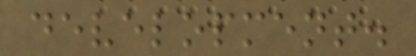development.
